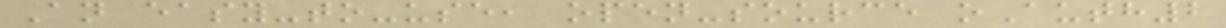An easy-to-use, open-source oAuth2
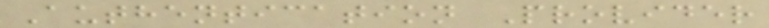Authentication Provider
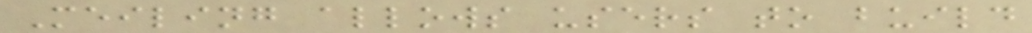Meiling allows users to build
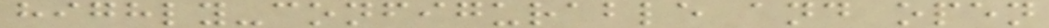highly-configurable and open
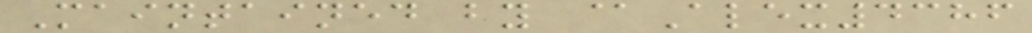Maintained by @Alex4386
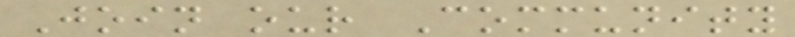Join our Community
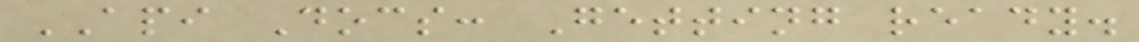API Docs: Getting ready.
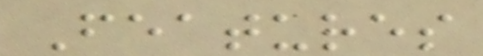Features
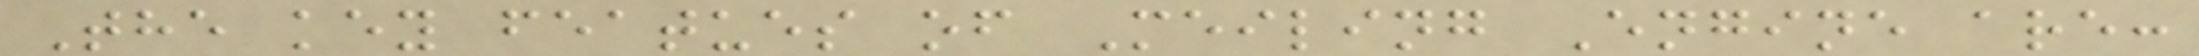The key featues of Meiling Engine are:
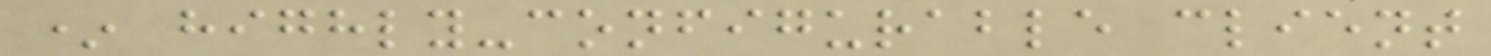* highly-configurable client
